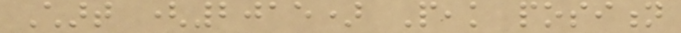Chart (2015) Peak position
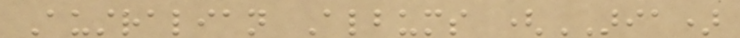Australian Albums (ARIA)
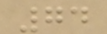74
